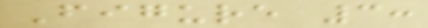Figure 3:
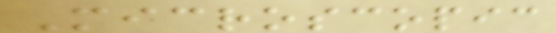Microscopic
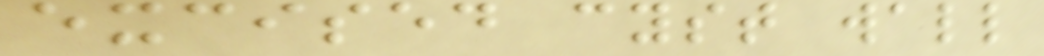excised cyst wall
